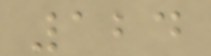124
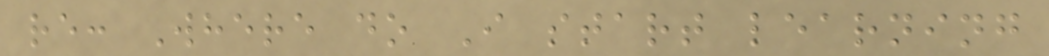re: Where do I start learning
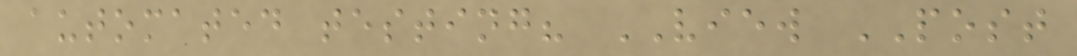automated testing? VIEW POST
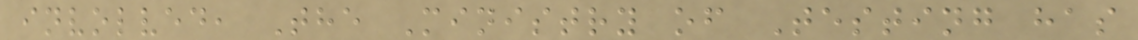involved, The Ministry of Testing has
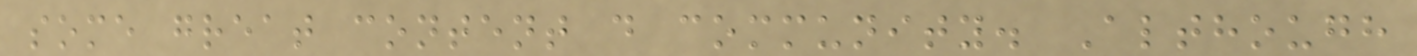some great content d community. Although
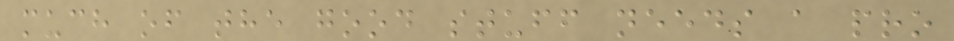much of the good stuff needs a pro
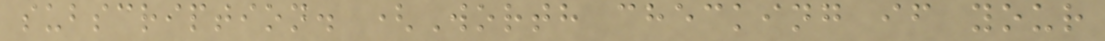subscription. (Worth checking if your
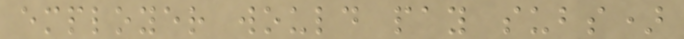employer would pay subs)
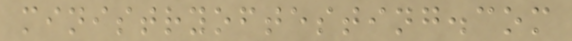ministryoftesting.com
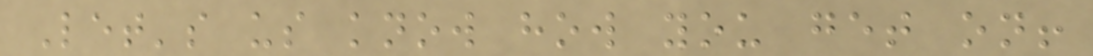Let's us know how you get on!
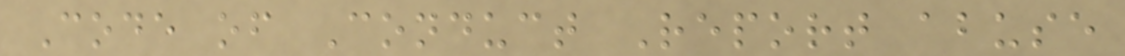Code of Conduct Report abuse
